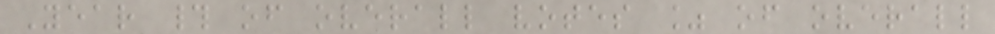Year # of overall votes % of overall
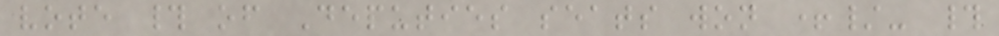vote # of Deputies seats won +/- #
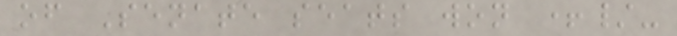of Senate seats won +/-
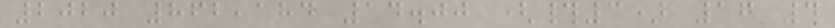2020 862,184 14.00 (#3) 16 4
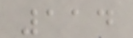114
